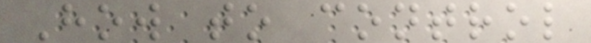How to control
